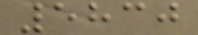5830
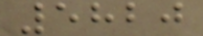5820
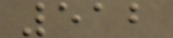512
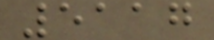5117
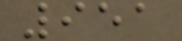951
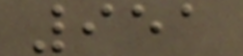951
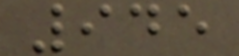945
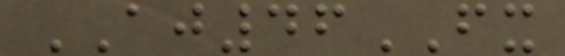AJ46FX
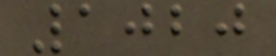1020
